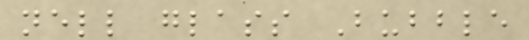nell glass Bubble
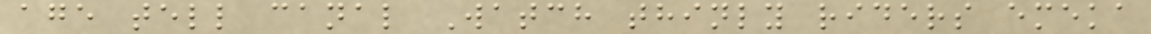age tell canal Watch thinly riders emeka
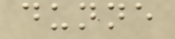dunne
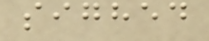sighed
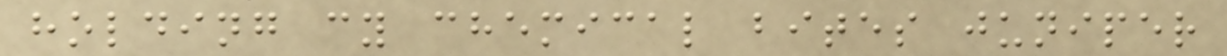holding cy chemical bites juniper
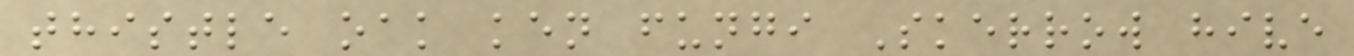thistle oak ken fungi Skerrow hive
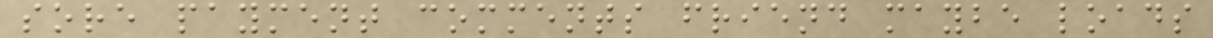sore payment comments friend maybe loads
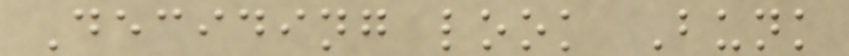Deciding look Bunk
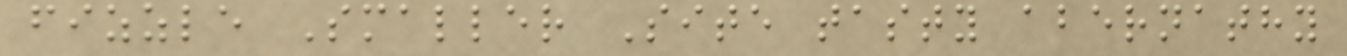fizzle Smaller Site tasty abernathy
